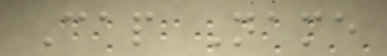Cap Name
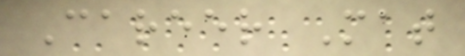Career Mat
